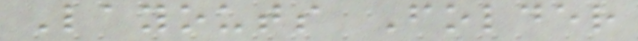Layouts Folder
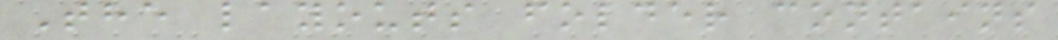The layouts folder contains
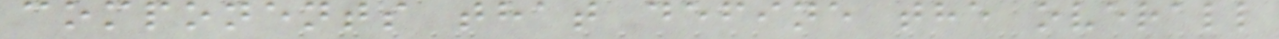components that define the overall
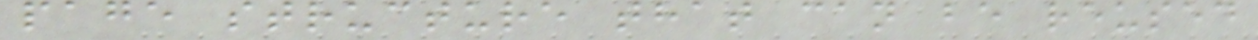page structure that can be reused
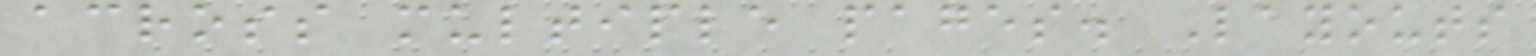across multiple pages. Layouts
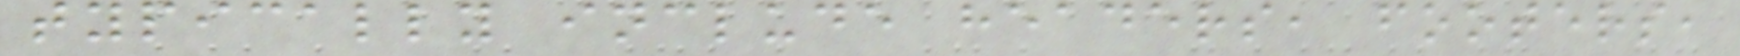typically include headers, footers,
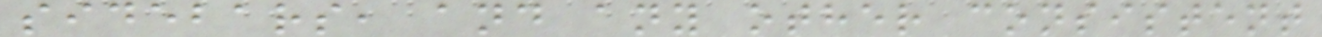sidebars, and any other consistent
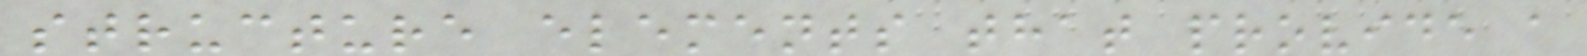structure elements that provide a
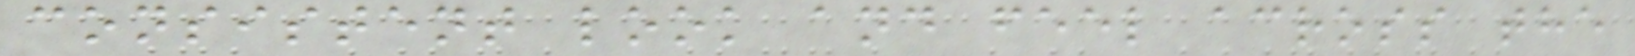consistent look and feel across the
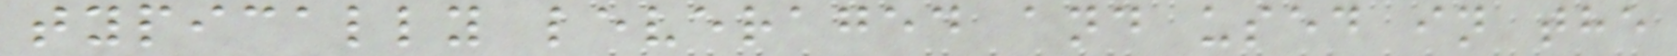typically leveraged and used in the
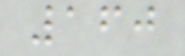160
